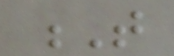T
